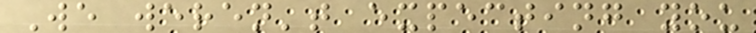We weren't expecting you
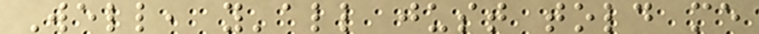Well, y'all just told me
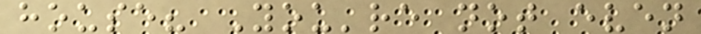house? You're not even
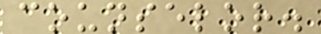counselor.
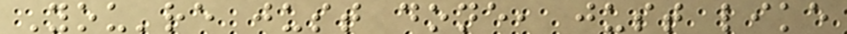You're just done, just like
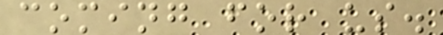coming for us.
